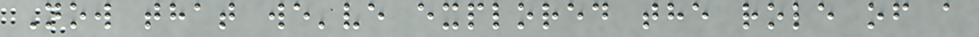Now that we've explored the role of a
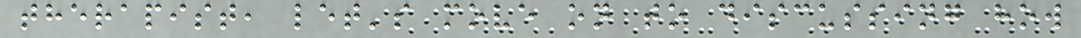therapist, let's move on to discussing how
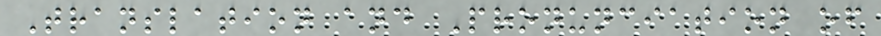Translation and Pronunciation of
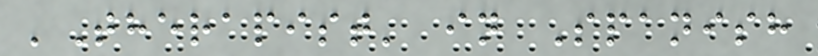'Therapist' in Spanish
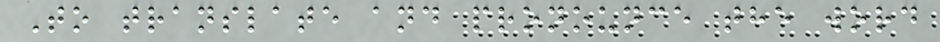To translate and pronounce the word
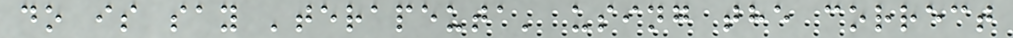do is say 'terapeuta' using the correct
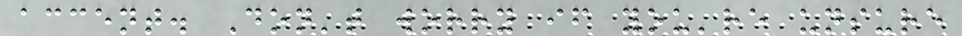accent. Don't worry if you're unsure
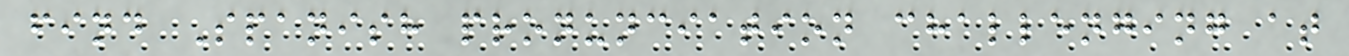find Spanish pronunciation challenging at
